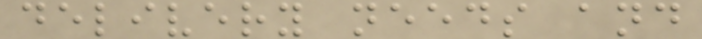delivery needs and
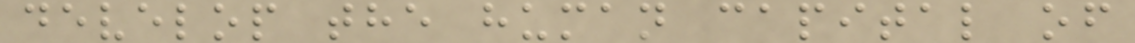develop the human capital of
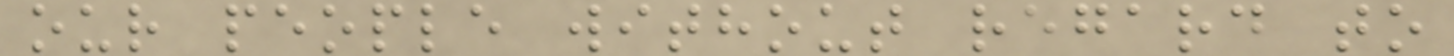our people without regard to
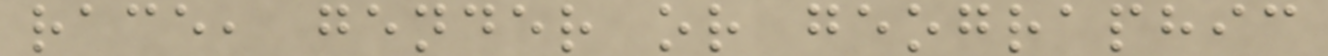race, gender or geographic
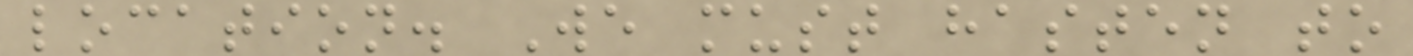location. We must hasten to
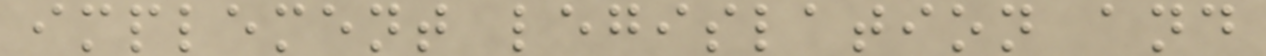implement legislation and
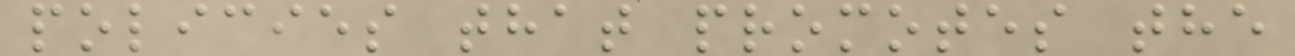policies that promotes the
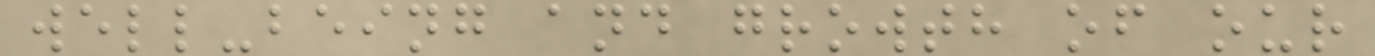well-being and growth of our
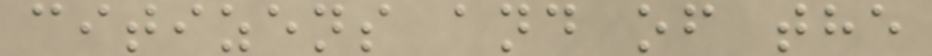citizens and of the
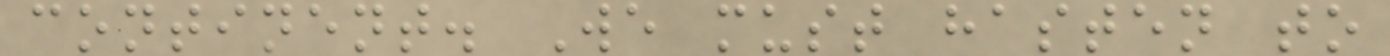continent. We must hasten to
